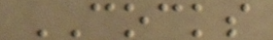COCKS
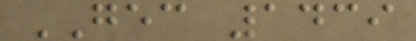GEC 1439
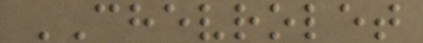CHEVROLET
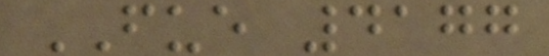FUE 4177
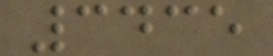3435
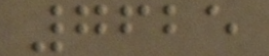7625
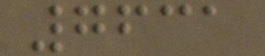7631
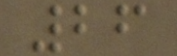26
